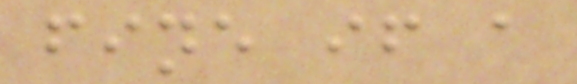fine if a
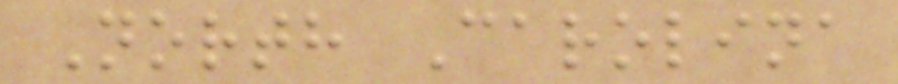North Carolina
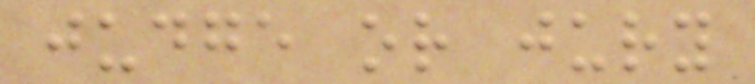judge or jury
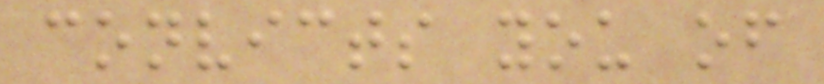convicts you of
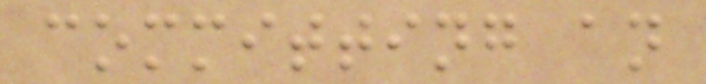committing an
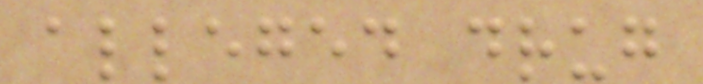alleged drug
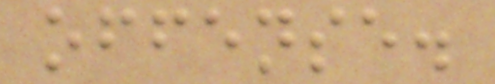offense.
